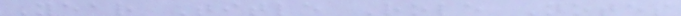Year Title Role Notes
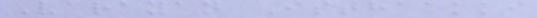Varayan Isthaakki
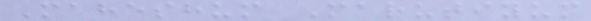Maheshum Marutiyum
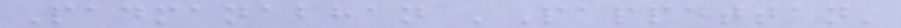Padmanabhan 'Pappettan'
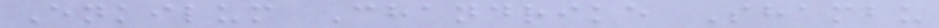Enkilum Chandrike Shambu
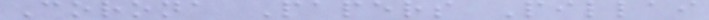Corona Papers Pillai
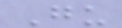Gu
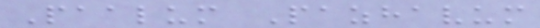Paalum Pazhavum
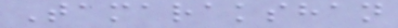Tamarakshan
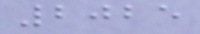2025
